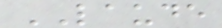LAUDE
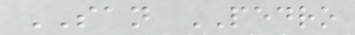SAN PEDRO
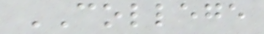COLLEGE
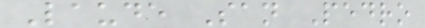Laude San Pedro
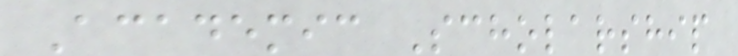Academic Scholarship
